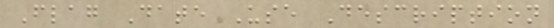Flag Date Use Description
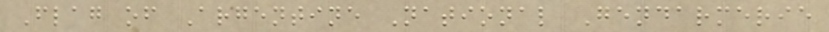Flag of Argentine National Gendarmerie
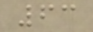63
